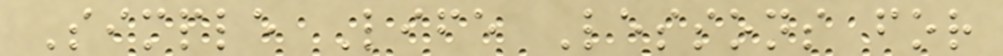Simple Life Lessons for
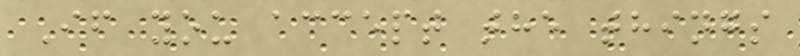If you accept the things
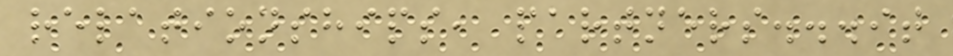relationships, partners...it
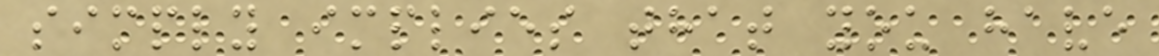simply implies that you have
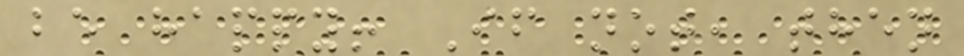be happy! If not, then
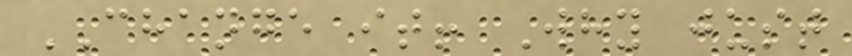CHANGE it! Why just
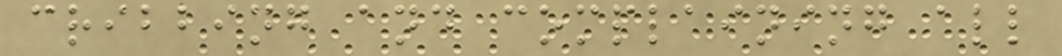cribbing and complaining all
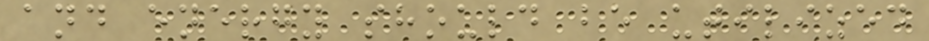and energy should be utilized
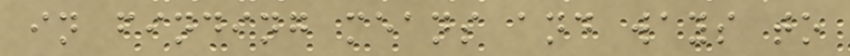in finding means and ways to
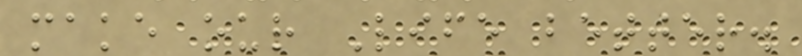make our Life better.
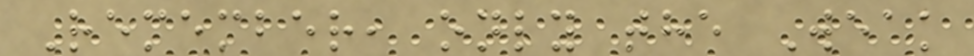Remember, only the Weak
